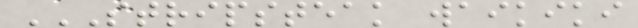STRIPSTEAK WAIKIKI
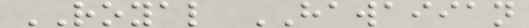ROYAL HAWAIIAN
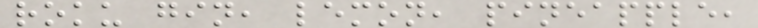roku gin, lemon, pineapple,
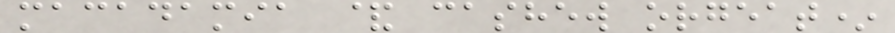macadamia & cashew orgeat*
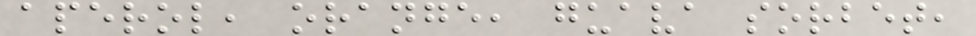aperol, orange, guava sorbet,
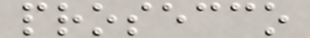prosecco
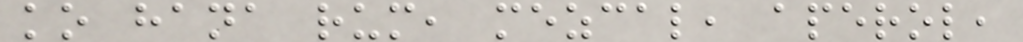ko hana rum, mezcal, aperol,
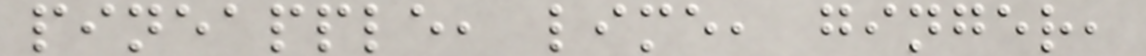pineapple, lime, ginger,
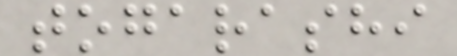togarashi
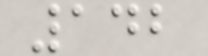142
